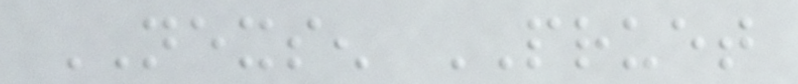NEXSEN PRUET
